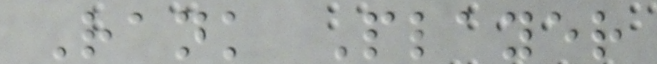Rank Player
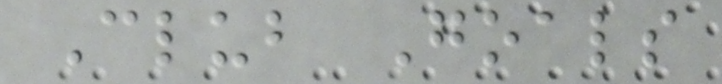Club Goals
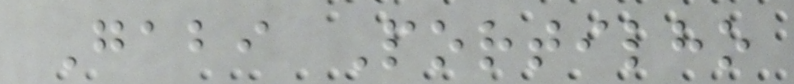Gabi Portilho
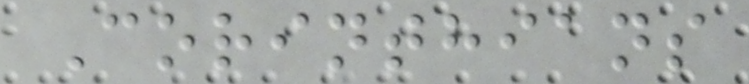Corinthians
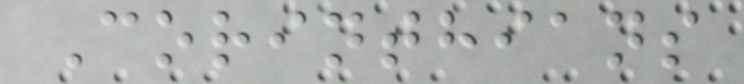Corinthians
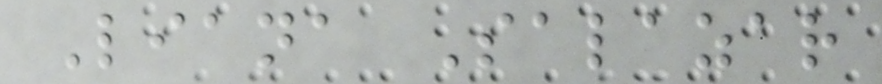Liana Salazar
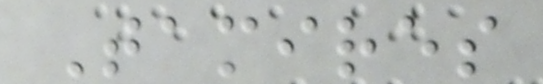Tamires
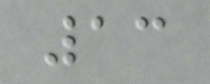13
